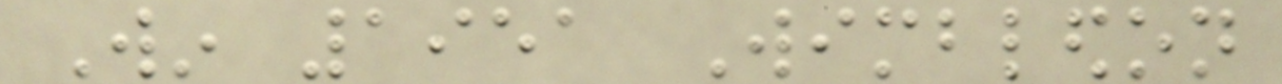Win 1951 Wimbledon
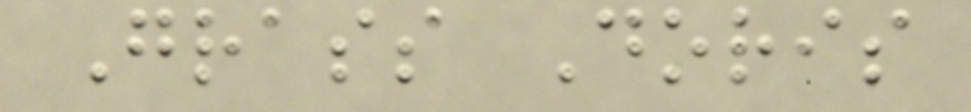Grass Doris
